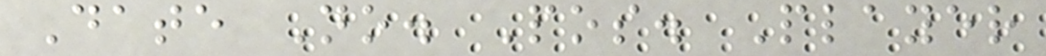Date No. Pos. Player
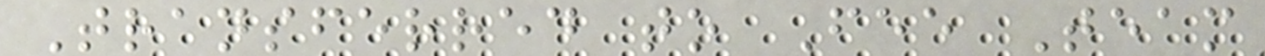Transferred to Fee Team
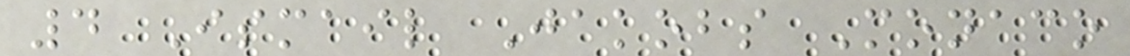4 Ismail Jakobs Monaco
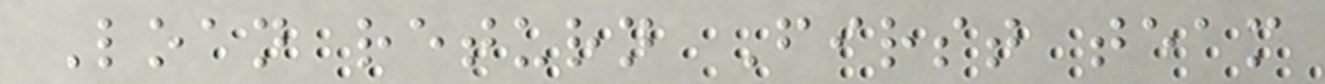Loan return First team
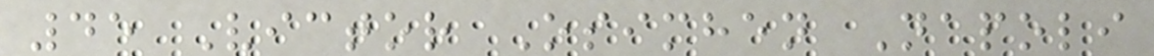45 Victor Osimhen Napoli
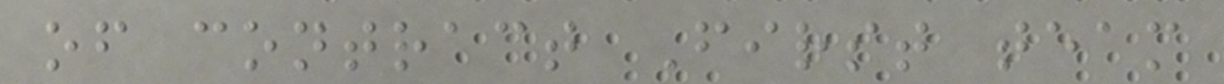of contract First team
